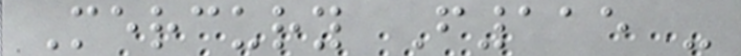Mercury F115 -
